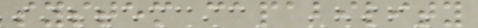system capability
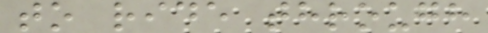to ride through
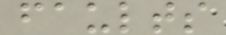faults
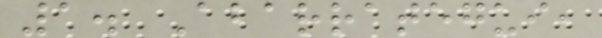1. Abarrategui,
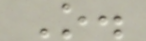O.
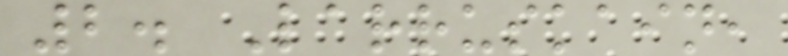2. Larruskain,
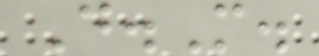D.M.
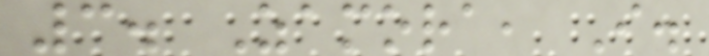3. Zamora, I.
